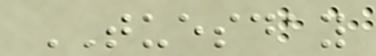TUESDAY
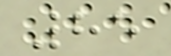85
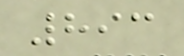893
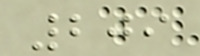209
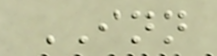INN
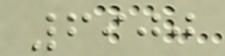6900
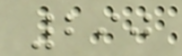290
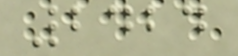2424
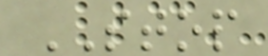STOP
